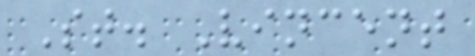St. Vincent
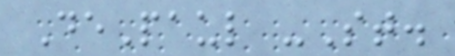DePaul -St.
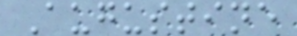Augustine
